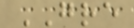GRE
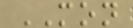MON
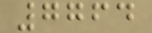7764
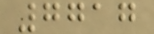7717
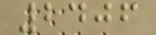2406
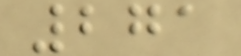271
